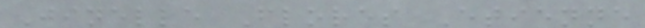Jinelle Flores Etienne
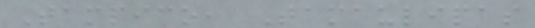Tampico, Tamaulipas
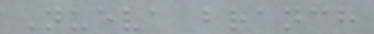Nueva branch
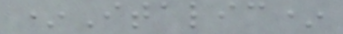*Italic*
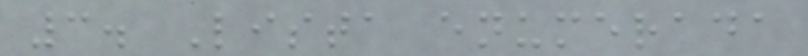3. Lista enumerada
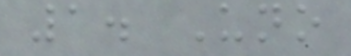1. Uno
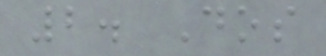2. Dos
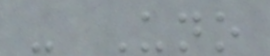- Uno
